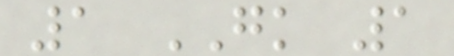1 GK 1
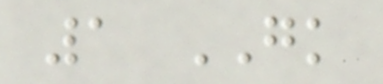1 GK
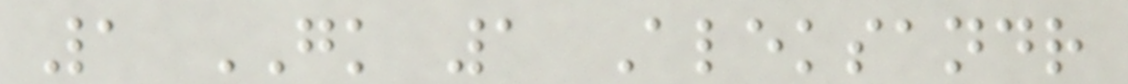1 GK 1 Aleksandr
